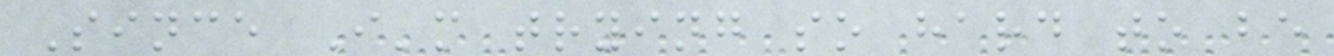Since I'm trying so hard to be
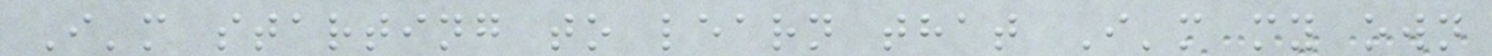I'm starting to learn that I'm my own
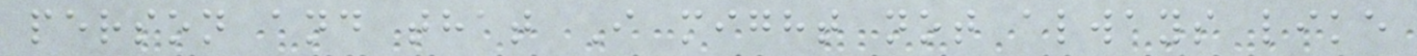person and that I might not always like
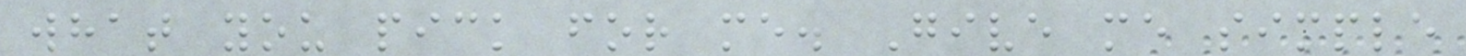what you pick for me. Give me simple
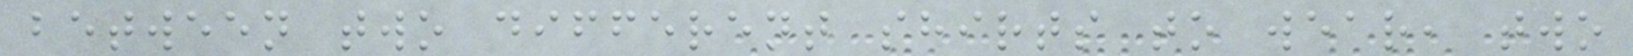between two different shirts to wear, two
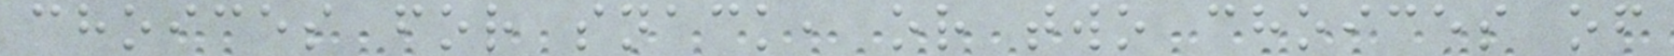choices for snack, or two choices of
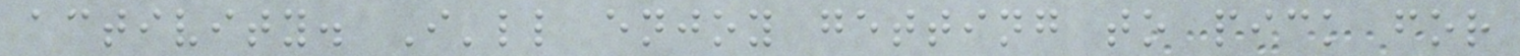activity. I'll enjoy getting to pick for
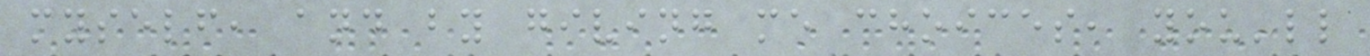myself, and by giving me choices, you'll
